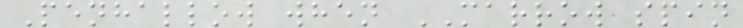Penhallow when MARROW spin
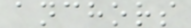anchors
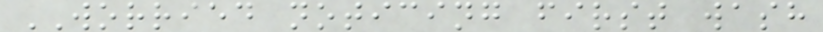WORRIED noticing first wash
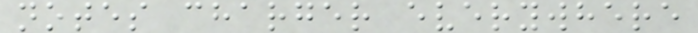notes charger everywhere
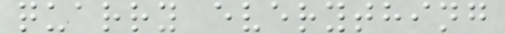quarry everything
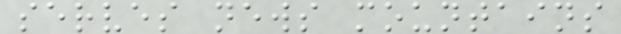serves news mountains
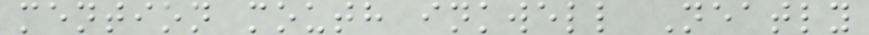mention mouth inkwell Neatly
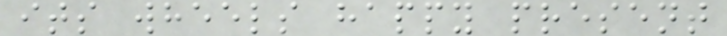its wheels happy present
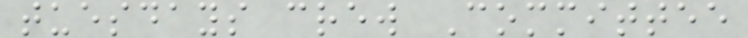tuesdays crew Committee
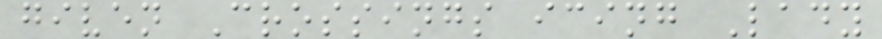given Crossings icing Lady
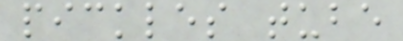pickles tube
